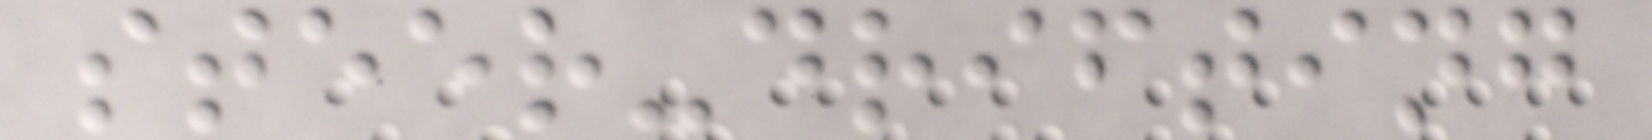steer-drifting
